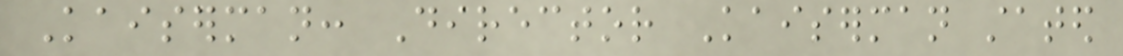Kaiserman: Director Kaiserman stated
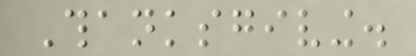Thanksgiving.
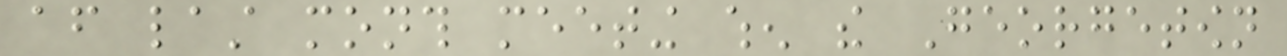after last month meeting when the Georgetown
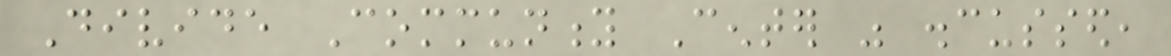Divide Community Center was discussed,
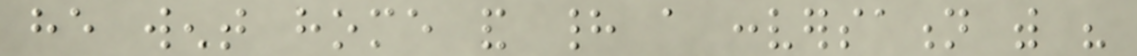he went home and had a conversation with his
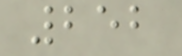252
